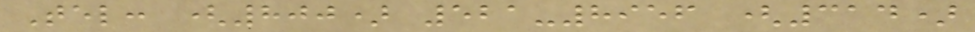Tel: (800) 521-8956 (314)
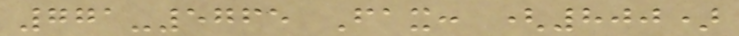771-5765 Fax: (800)
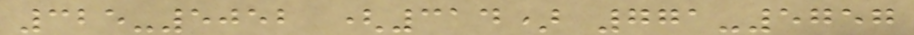325-5052 (314) 771-5757
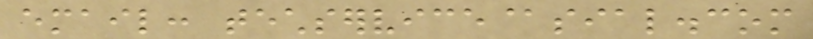email: techservice@sial.com
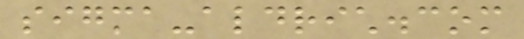sigma-aldrich.com
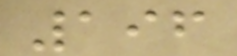196
